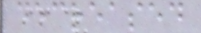decreased
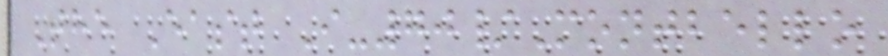The East I-70/Montbello
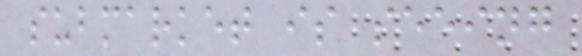submarket is seeing
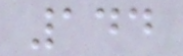144
